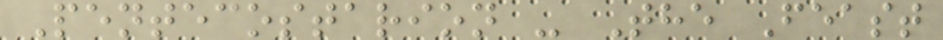Pentecostarion - The Feast
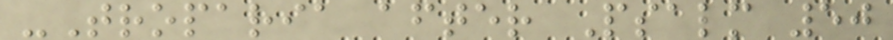-Troparia after Psalm 50
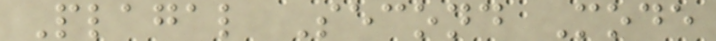Plagal Second Mode
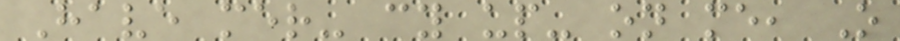Have mer- cy up- on me, O
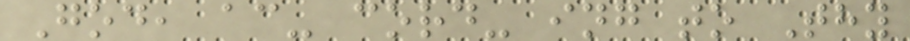God, ac- cord- ing to Thy
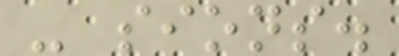- sions.
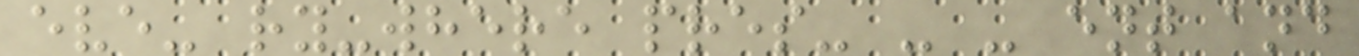eve- ry-where pres- - - ent and
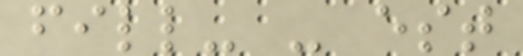fill- - est
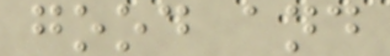good and
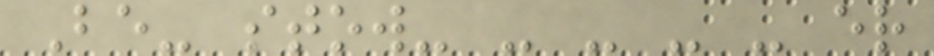Be- stow- - - - - er
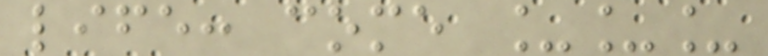life: come ___
